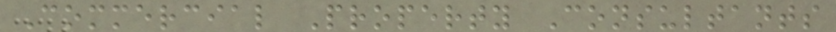Commercial Property Consultants
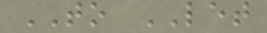TO LET
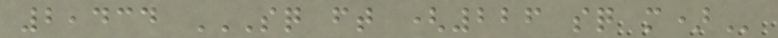2,434 SQ FT (226 SQ M)
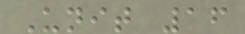Unit 16
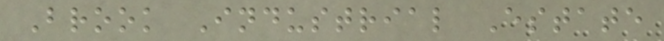Brook Industrial Estate
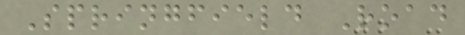Springfield Road
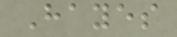Hayes
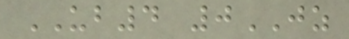UB4 0JZ
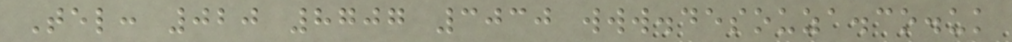Tel: 020 8707 3030 www.desouza.co.uk
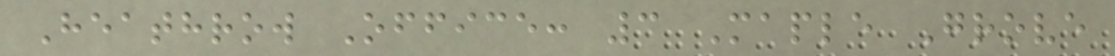Heathrow Office: 3 Maple Grove
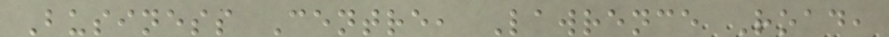Business Centre, Lawrence Road,
